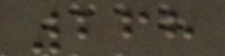268
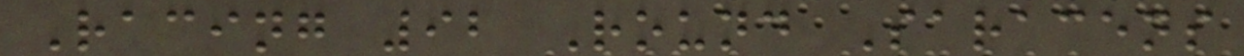Racing 92 Round Saracens
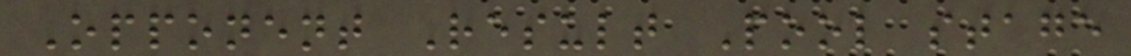Opponent Result Pool stage
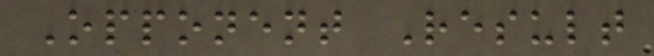Opponent Result
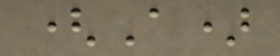(A)
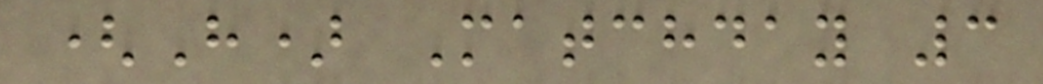(H) Matchday 3
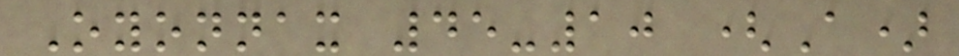Oyonnax 45-10 (A)
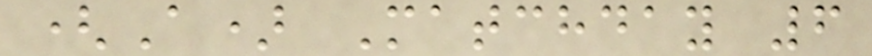(A) Matchday 6
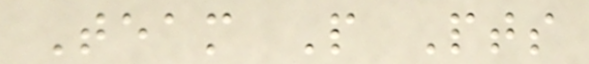Team P Pts
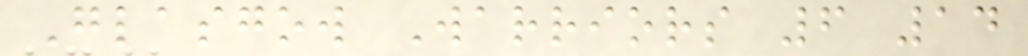Glasgow Warriors 6 14
